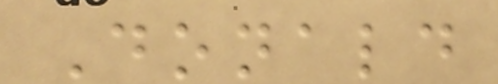Donald
